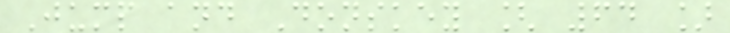Jump and Donskey [ 64 ]
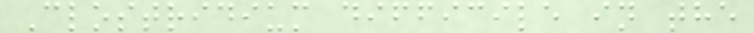Clostridium difficile in the
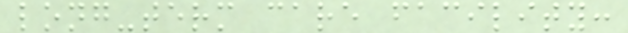long-term care facility:
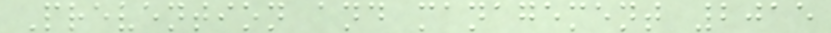Prevention and management 2015
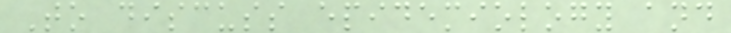To discuss epidemiology and
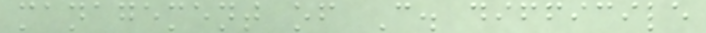management of C. difficile
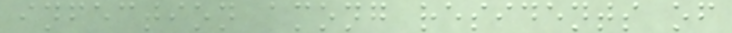infection among residents of
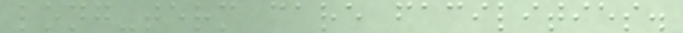long-term care facilities.
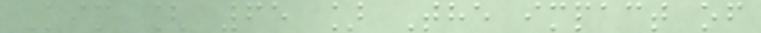Kim [ 65 ] The impact of
